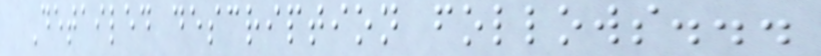Detailed description follows...
